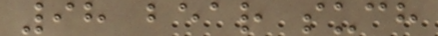98 bear such
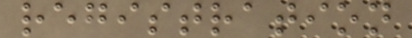registration
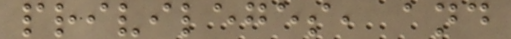privileges, and
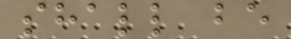shall be
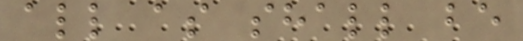all as shall be
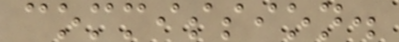commission.
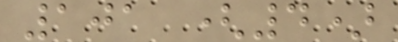101 (4)
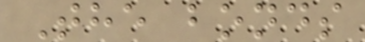The bonds
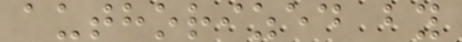authorized by
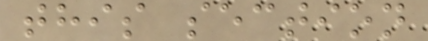this section
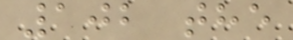102 the
